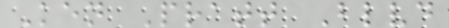Ken Pratt Blvd
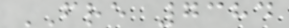FRE 7384
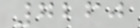7260
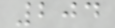204
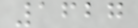1627
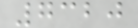7320
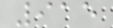915
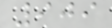909
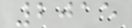2015
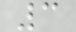3
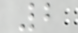2
